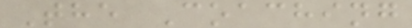The Coaching
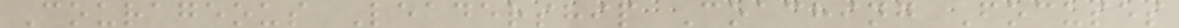Courageous Leadership Coaching Focuses
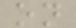on
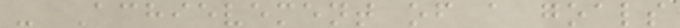- Achievement of a goals
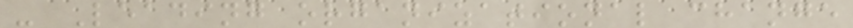- Leading organizational change
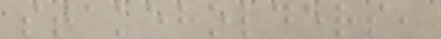stakeholders,
